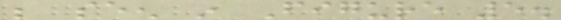be seen in Figure 5.
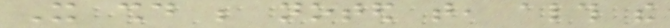It should be noted that, although the
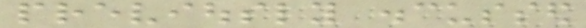previously discussed
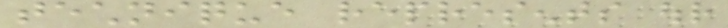technique represents our
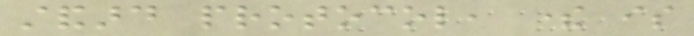standard protocol, there is
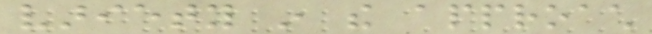variety in the approach
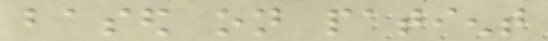based on patient
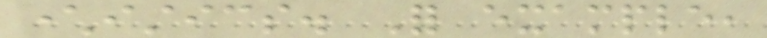characteristics. For example,
